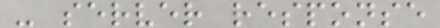- server response
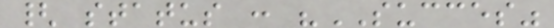{ status : "SUCCES"
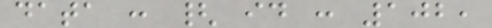data : { id : 102,
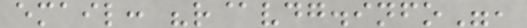email: "r@vdg.info",
